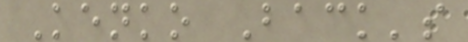Kenko Back's
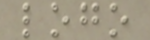logo
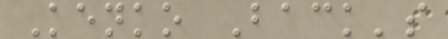Kenko Back's
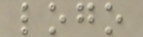logo
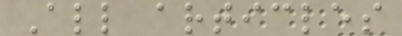All articles
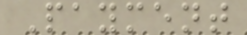Payment
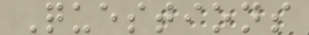Questions
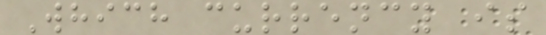Which currency is
